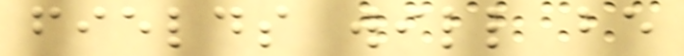fields will be
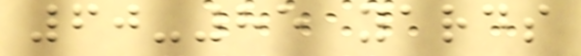60-85 yards
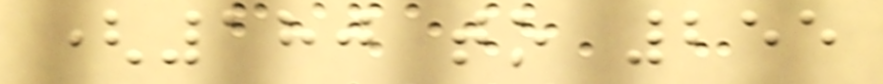(180 to 255
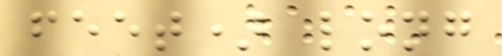feet) long
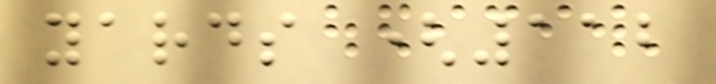yards (112
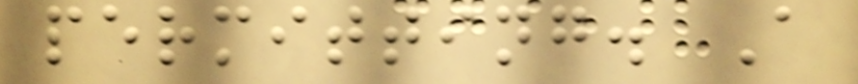permitting. A
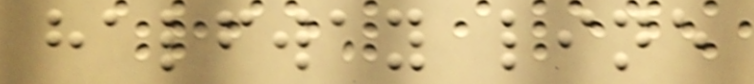halfway line
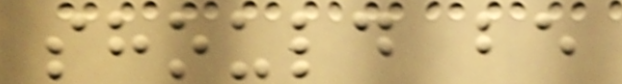should be
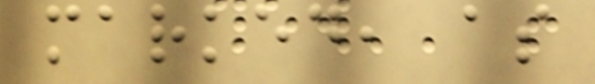marked, as
